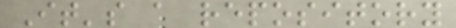It's a repository
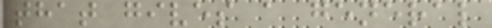that gives a general
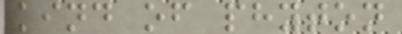kind of phyton
